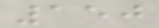150
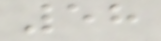58
